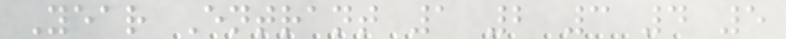Year Entrant 1 2 3 4 5
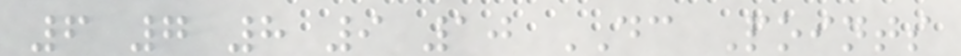6 7 8 9 10 DC Points
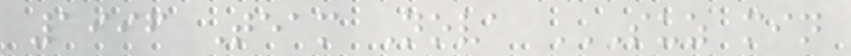1996 Team Nova SUZ MIN
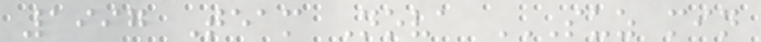1997 Team Nova SUZ MIN
